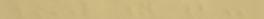L N B
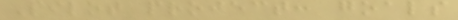Pilot project: goals
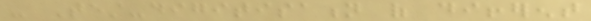- Test-digitisation of different
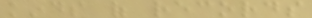kinds of records
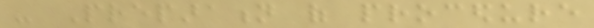- Preparation of procedure
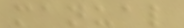manual
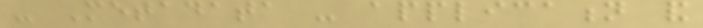- Metadata - application and
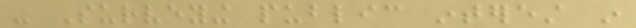- Surveying public interest in
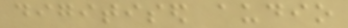digitised audio
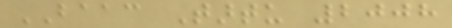BAAC Tartu 2008
